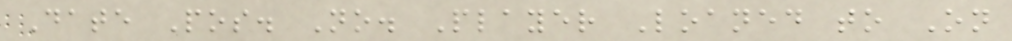Date Pos. No. Player Loaned to On
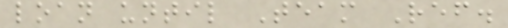loan until Team Ref.
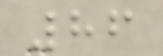86
